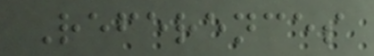References
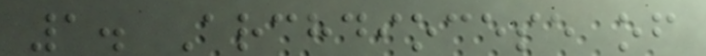1. Archdiocese of
